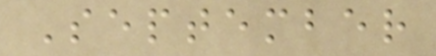September
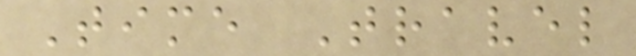Time Travel
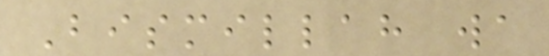Bismillah wa
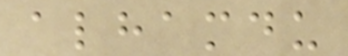alhamdu
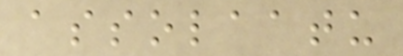assolaatu
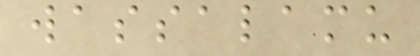wassalamu
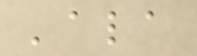'ala
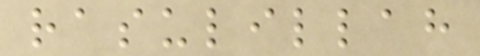rasulillah
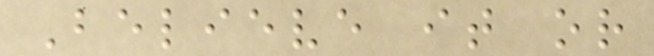Believe it or
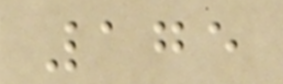175
